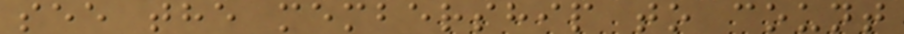see the membership to count
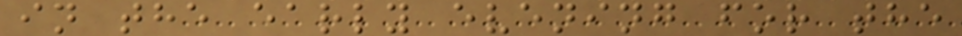in the early evening for the
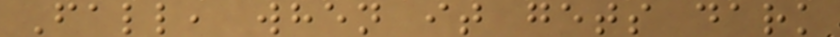Fall, when it gets dark
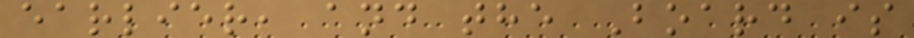earlier, and the Board is
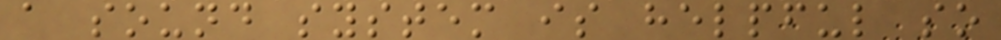a sound system is helpful so
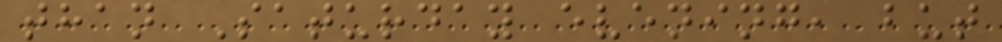than Saturday evening, but
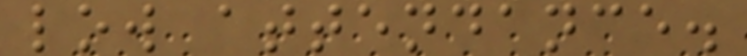low attendance.
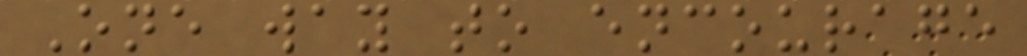One way to encourage
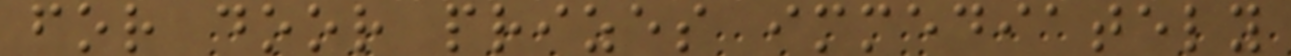for door prizes immediately
